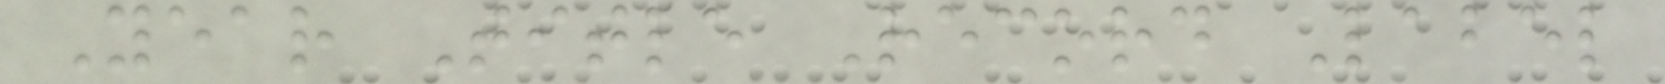Year Title Record Label
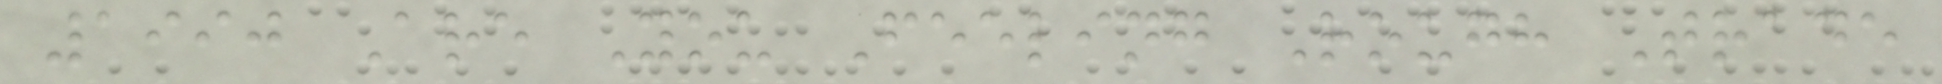1990 Are You Feeling Rough Trade
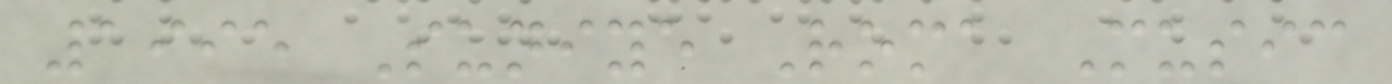1995 Suniye Roma Music
